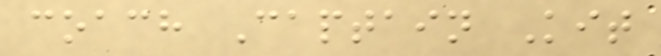coach Captain Kit
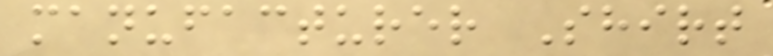manufacturer Shirt
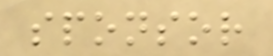sponsor
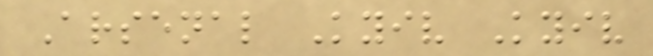Arsenal Kyiv Kyiv
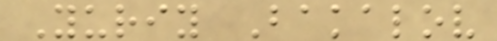Yuriy Bakalov
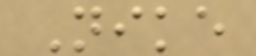Nike
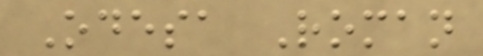Odesa Roman
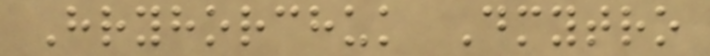Hryhorchuk Dmytro
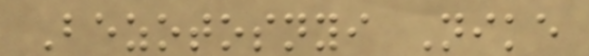Bezotosnyi Nike
